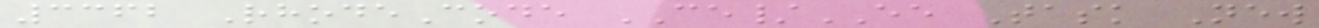3362 RhodeCode CE/EE Task New
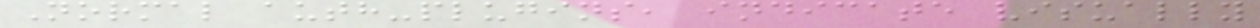Normal auth-plugins, indicate visually
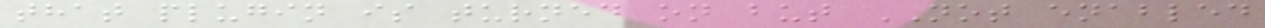that plugin is turned on but NOT enabled
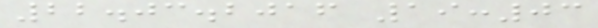22.03.2016 19:03
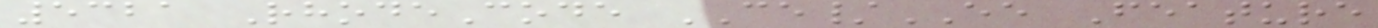5321 RhodeCode CE/EE Feature
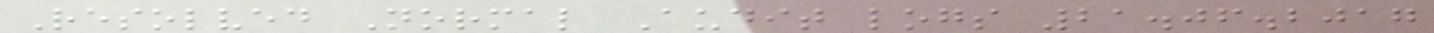Resolved Normal Audit logs 21.06.2017
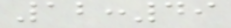12:49
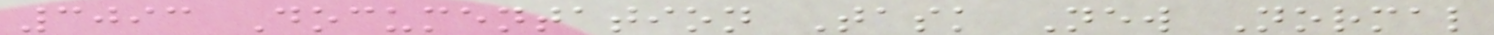3093 Documentation Task New Normal
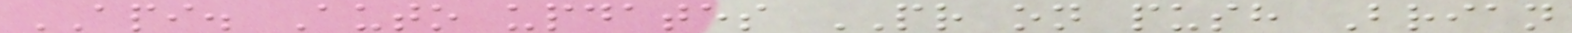API. Auto updates PR on push Brian
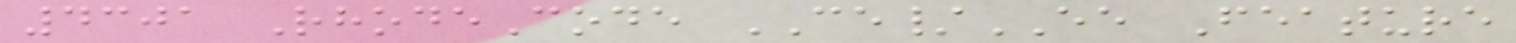4301 RhodeCode CE/EE Feature
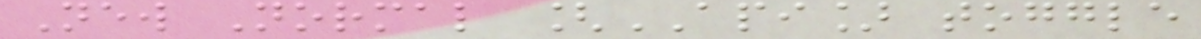New Normal [API] toggle
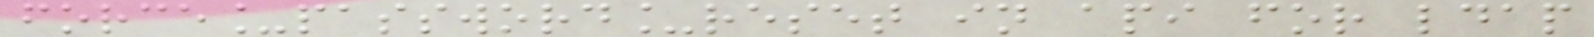force_password_reset in api for ldap
